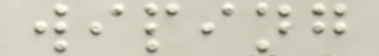wiping
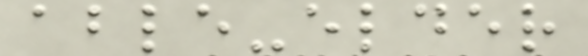able-elder
